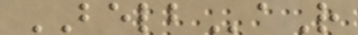BELBaR
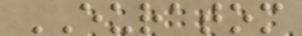EURATOM
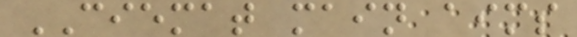CIEMAT main aims
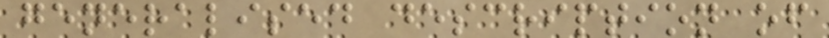generalised description of
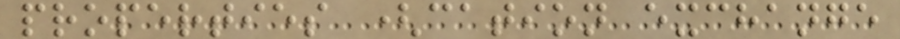properties (cation exchange
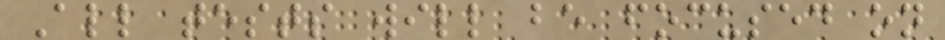All tests will be focused on
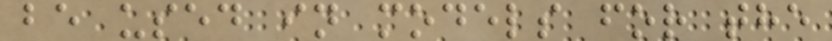be used in models for the
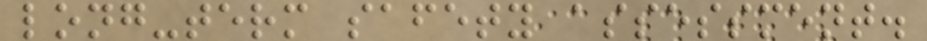long-term safety assessment.
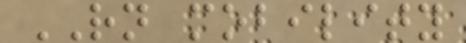RN mobility
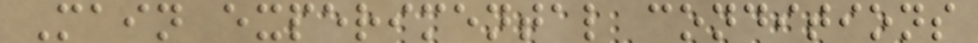Main experimental conditions
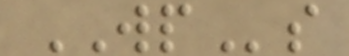WPs
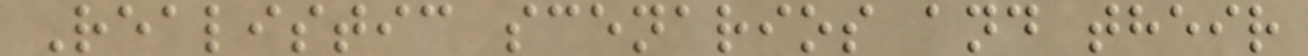Realistic scenarios and their
